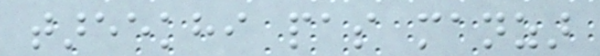tareekhi pas manzar
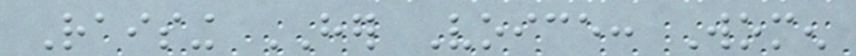Raising HER Voice: Women
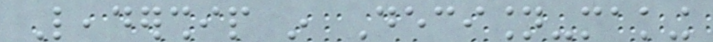Leadership in Decision-making
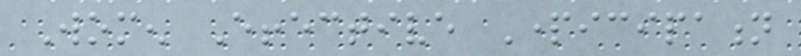Women Effective Participation
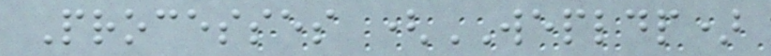Processes (WEPLDP)
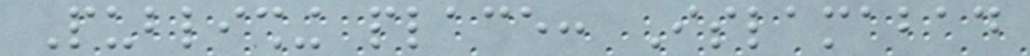Publishing place: Islamabad
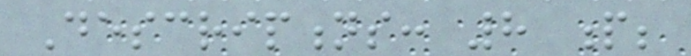Descriptions: 8 p;
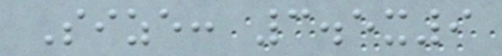Size: 3.5x9
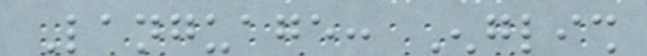Language: English
